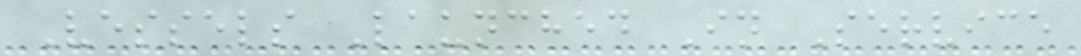Vessels Launched In Service
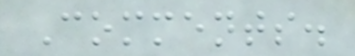Comments.
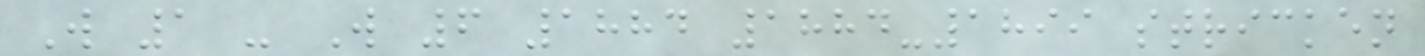W 1 - W 6 1884 1884-1899 stricken
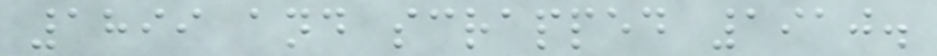1899 and scrapped 1910.
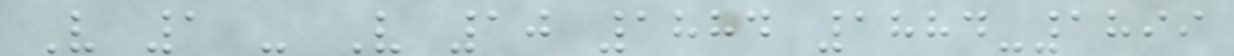V 1 - V 10 1884 1884-1899
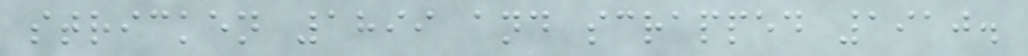stricken 1899 and scrapped 1910.
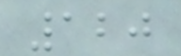120
